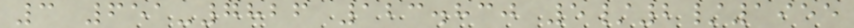3 651-7826 123.830 5/2/1955
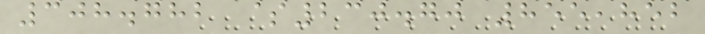308.782 $230.70 855,852
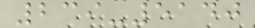239-5140
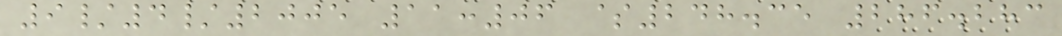9/4/2005 11:06 $248.35 286.283
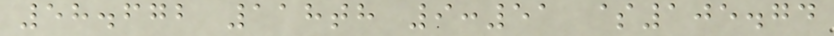58.672 118th 9:51 $105.74
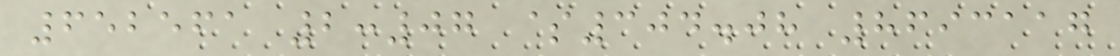652561 2:07 $304.08 8693117
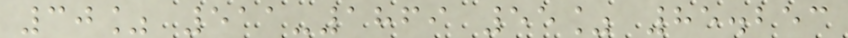30% 511-1869 55% 85.253
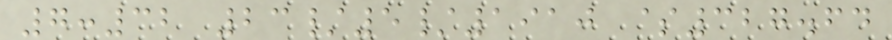7:32 23/5/1910 $327.64
